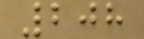208
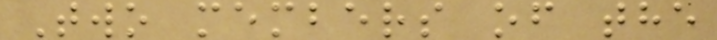Two members of the
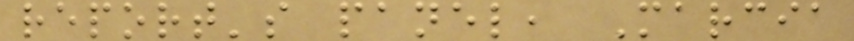report's panel, Marcia
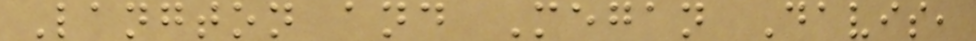Langton and Megan Davis,
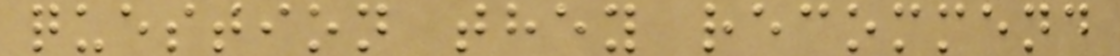question they recommend
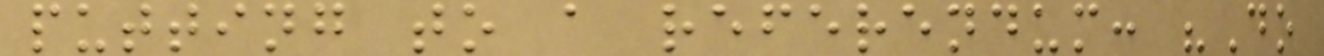putting to a referendum: "Do
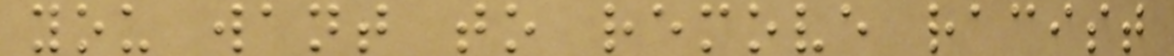you want to remove racist
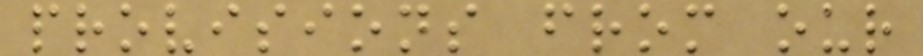provisions from our
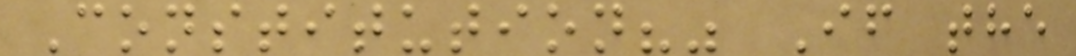Constitution?" If the
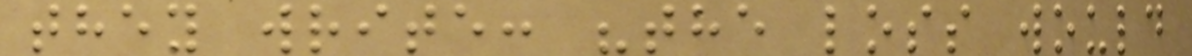they write: "the loss would
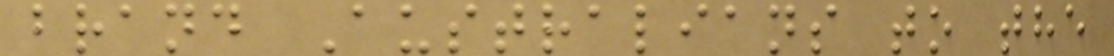brand Australians to the
